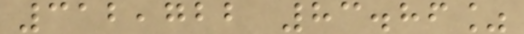312,722 83.86%
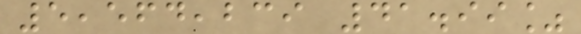5,564,239 41.99%
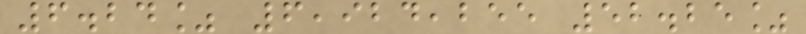6.24% 6,924,255 52.25%
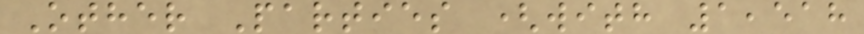Other Parties (with 1,518
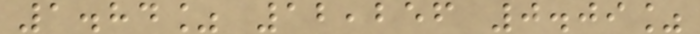1.84% 12,256 0.09%
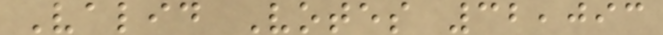Valid Votes 32,093
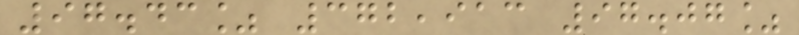97.43% 372,913 97.07%
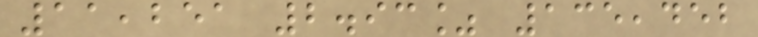11,251 2.93% 135,452
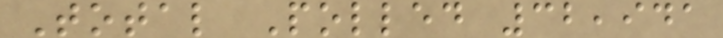Total Polled 32,941
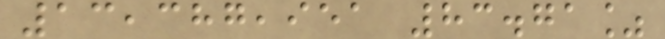13,387,951 83.71%
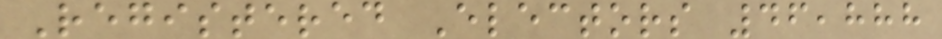Registered Electors 46,888
